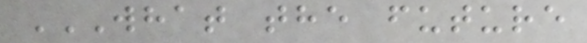WHAT THE FUTURE
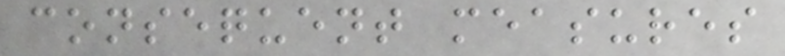consequent measures
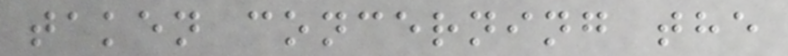taken concerning the
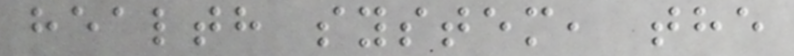health system, the
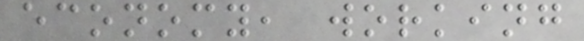economy, working
